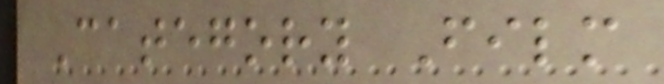Category Film
